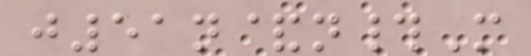j51n&n#M
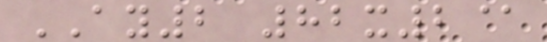AY2 82x2@
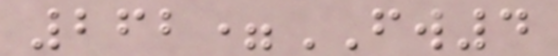262=FW4
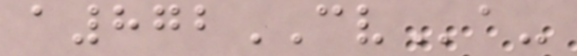a872CVa-
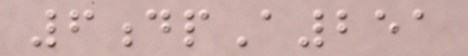6dpA251
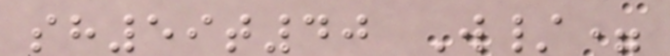sh59t40 W/=
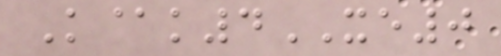K@k4XE0
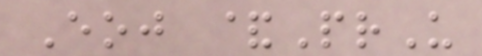Eoj &PrU
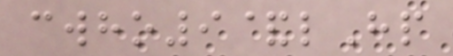cwho9&lHp
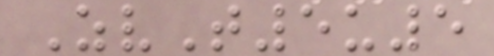ZvT5u5
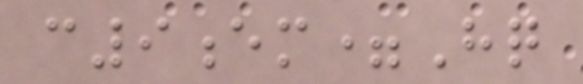c9em=Hq
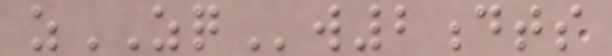zZQw2dts
